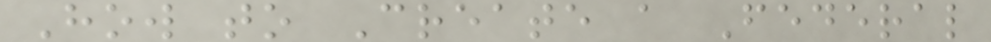How to Create a Federal
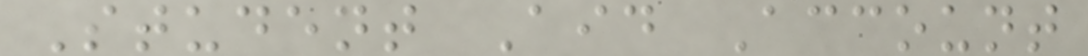Student Aid Account
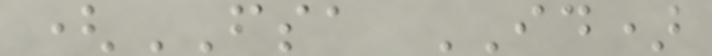(FSA ID)
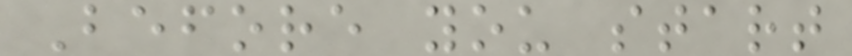Before you start
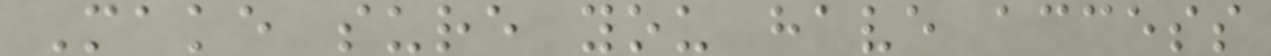Make sure you have access
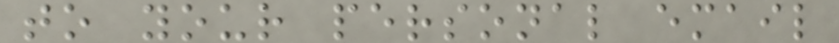to your personal email
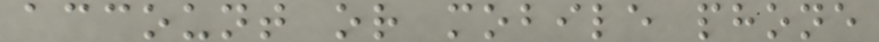account or mobile phone
